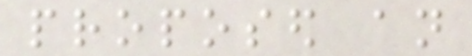proposed an
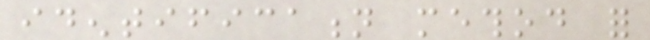identification method for
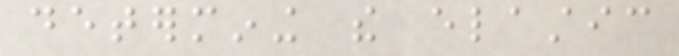determining the elastic
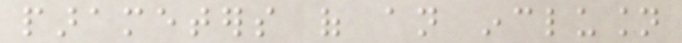parameters of an inclusion
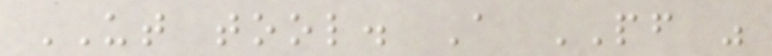UT tool. A PF was
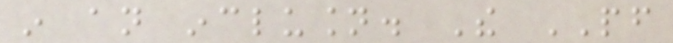in an inclusion. The PF
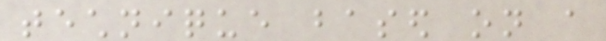technique based on a
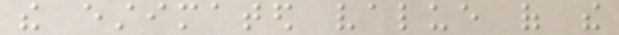the estimated value of the
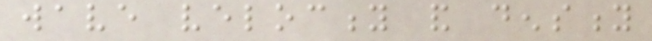wave velocity and density
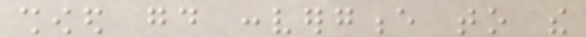showed good convergence to the
